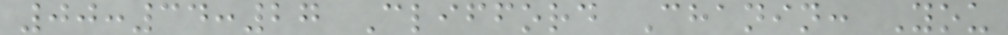00:34:27 Clifford Chanin: You
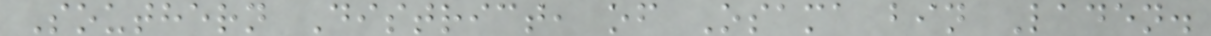Southern District, of Osama bin Laden.
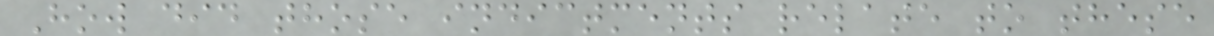How did those indictments relate to these
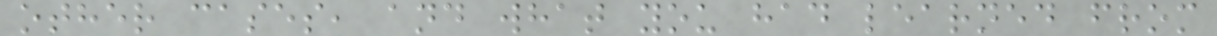other cases, and what you had learned from
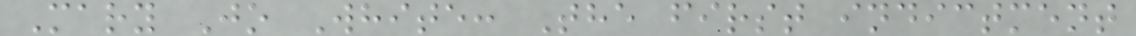Mary Jo White: The first indictment
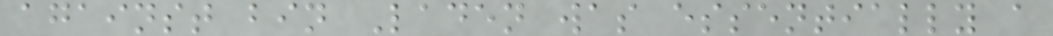against bin Laden was essentially a
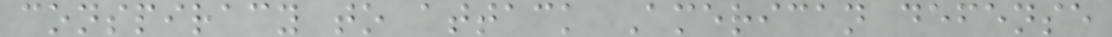conspiracy to attack American defense
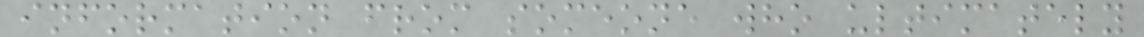information from someone who ultimately
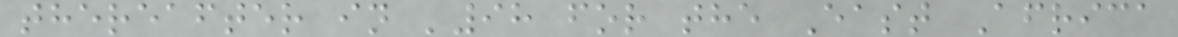thereafter in '98 for the East Africa
